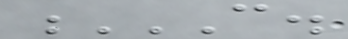C.
